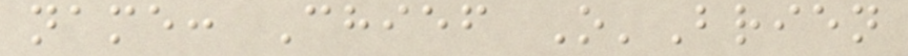name: Chief O'Brien
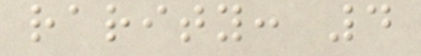rarity: 4
